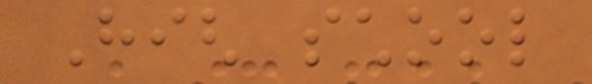High school
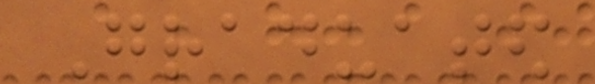Graduated
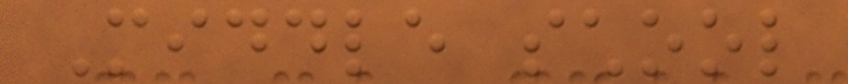Middle school
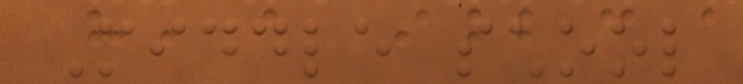Middle school
